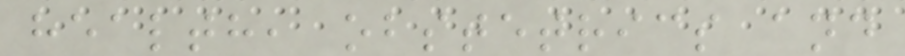health, obstetrics and
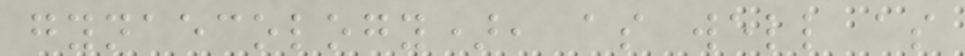gynaecology), as well as
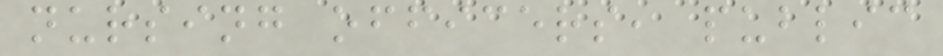nursing officers, public
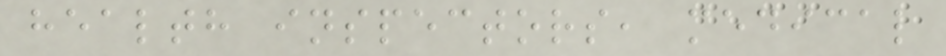health inspectors, medical
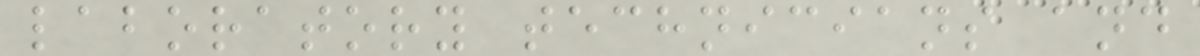laboratory technicians and
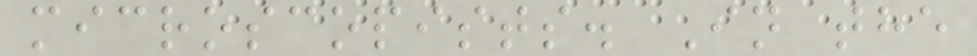microscopists. In the
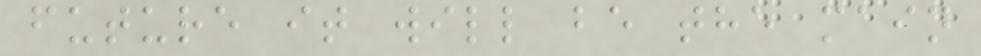future it will be the main
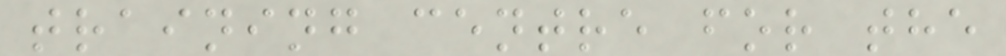training centre for the
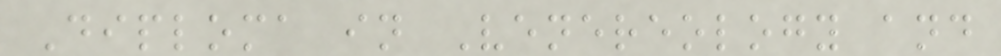Diploma in Venereology and
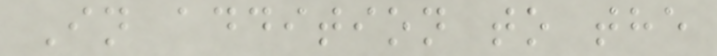In addition to the
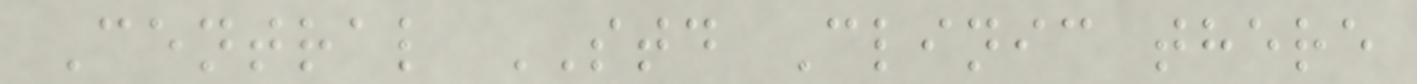Central STD Clinic there
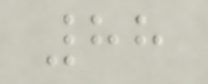88
